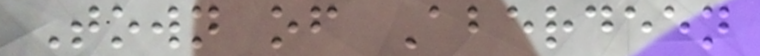Town of Aberdeen
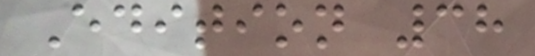Edition 38
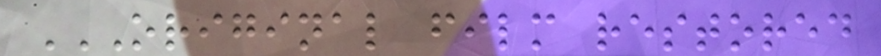ORIGINAL FILM RESTORED
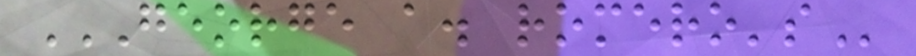GEORGE A. ROMERO'S
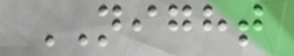NIGHT
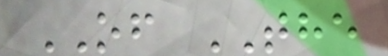OF THE
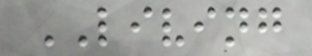LIVING
